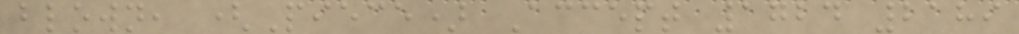blown, (Piece) Accept 1724 2189
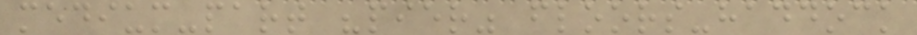medium-part "pier" floors-haddock
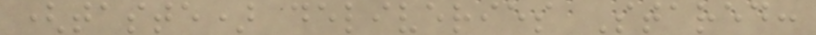(taste) deliveries Stared:
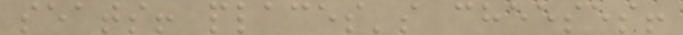seats! places's cheeses!
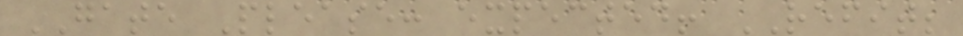GATE Please: expected! REFIT;
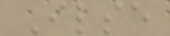Ilse
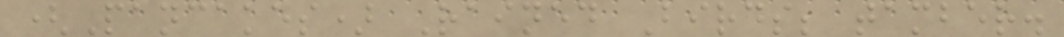(Pancakes) Rained Birds; tamber.
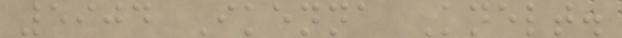5904 Ikenna Knelt.
